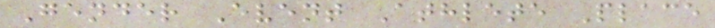Gender Event Athlete Place
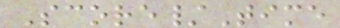Score/Time
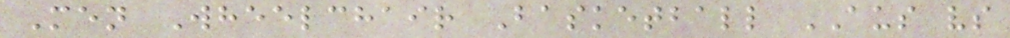Men Wheelchair Basketball AUS vs
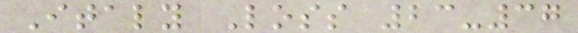Italy Loss 23-37
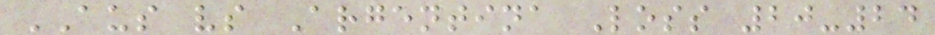AUS vs Argentina Loss 20-24
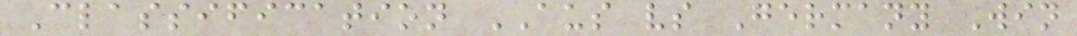Classification AUS vs Germany Win
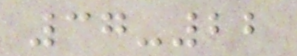37-22
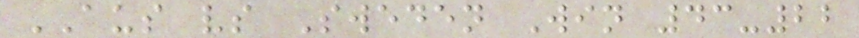AUS vs Sweden Win 43-22
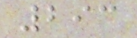293
